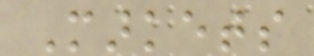Markets
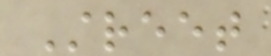Street
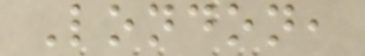London,
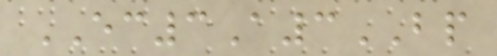EC3A3BP
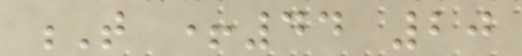T +44 20
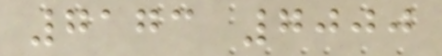7173 7000
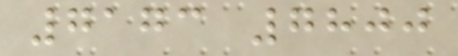7173 7800
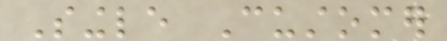Single Customer
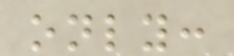only:
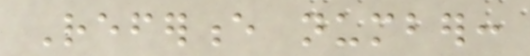Reference number:
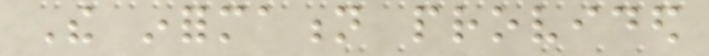The information provided
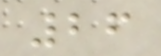26
